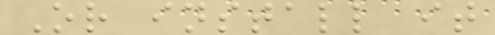Or install it
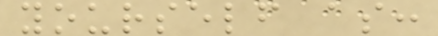yourself as:
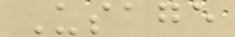Usage
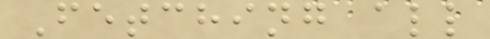Fetching all
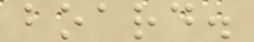board.
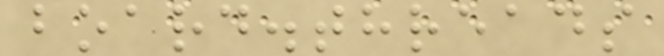board.threads
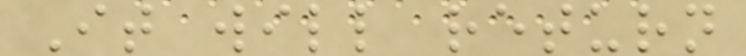It will return
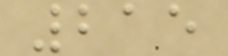215
